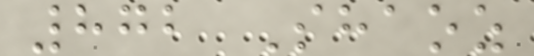872 Shaoz
